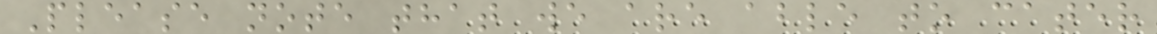Please note that we are able to cater
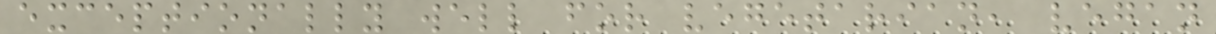exceptionally well for vegetarian, vegan
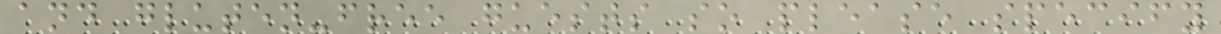and gluten-free guests so please specify
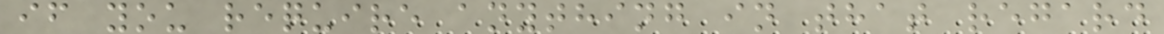if you require anything in that regard
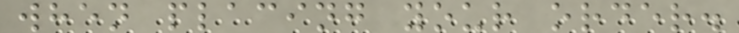when placing your order.
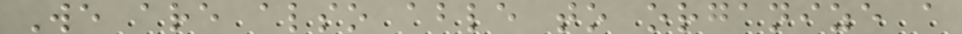We are also able to organize a
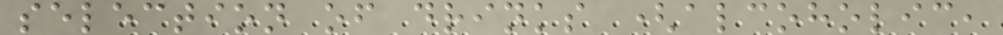selection of drinks (alcoholic,
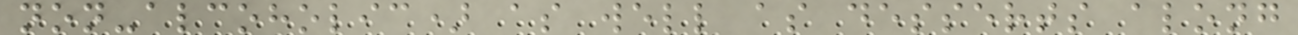non-alcoholic) as well as desserts along
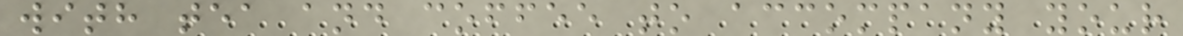with tea and coffee to accompany your
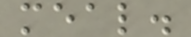meal.
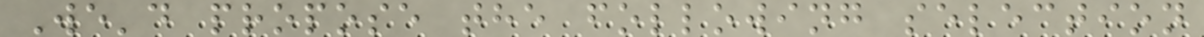We'd propose the following selection
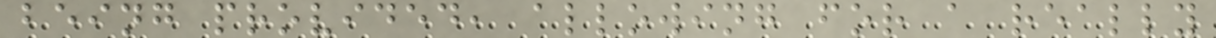being provided, allowing for a really
